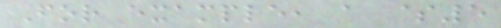For example, a $5
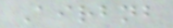Airbnb
